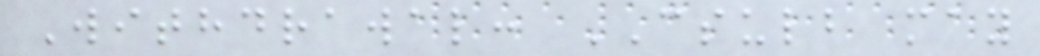Withdrawal: CSULB may
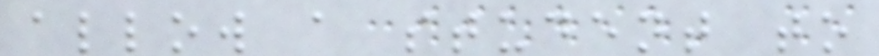allow a student to
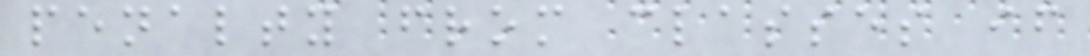penalty from classes if
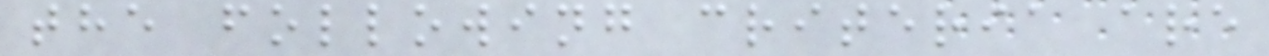the following criteria are
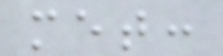met:
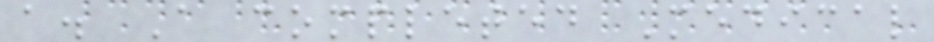a. A completed Medical
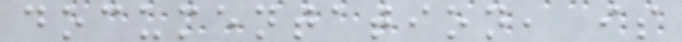documentation, is
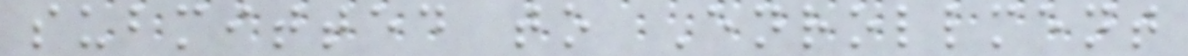submitted to Enrollment
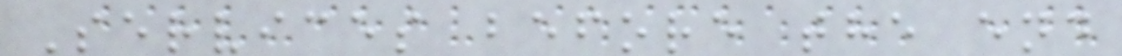Services before the end
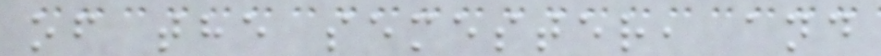of the semester, and
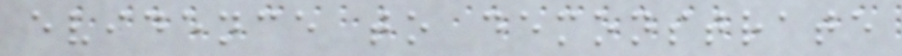evidence to demonstrate
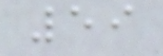59
